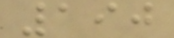190
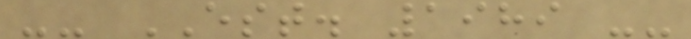-- EST. 1989 --
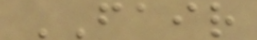FAIR
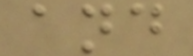and
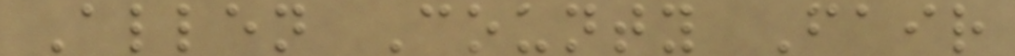Allen County Fair
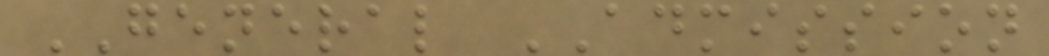GENERAL ADMISSION
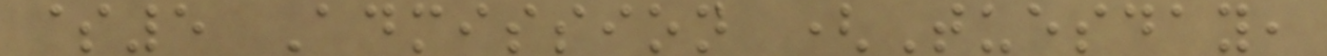$5 Admission (Tuesday,
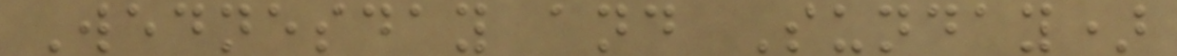Wednesday and Sunday)
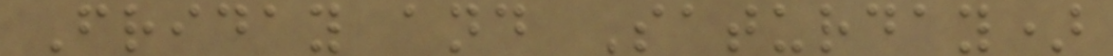Friday and Saturday)
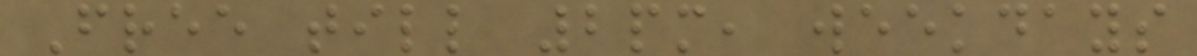Free till 2pm, weekdays
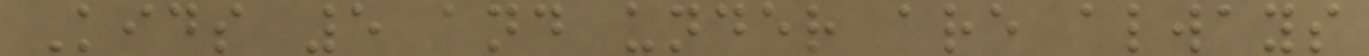Kids 5 and under are always
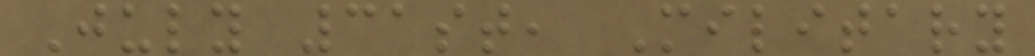July 31st, Military
